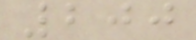200
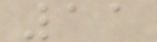11
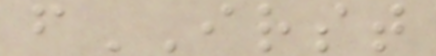fIRST
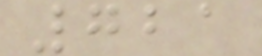721
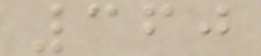360
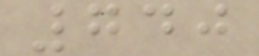740
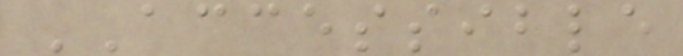ACCESSIBLE
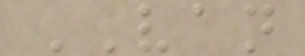VAN
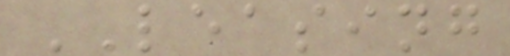LEASING
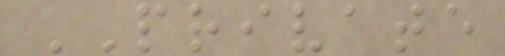PRIVATE
